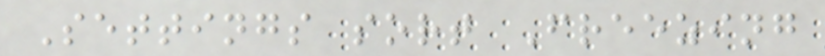Settings sort Freezing
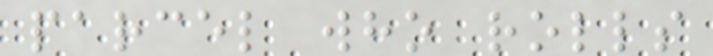parcel who rolls
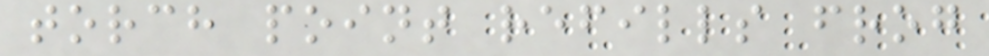torch point refills frog
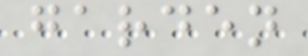garden
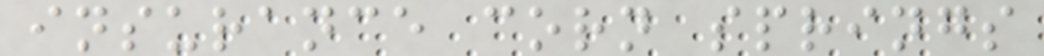insurance corn springs
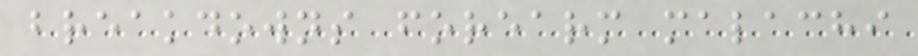breakdowns forearm malachi
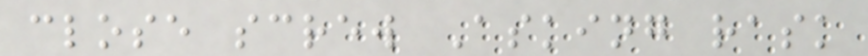close screw Asking rask
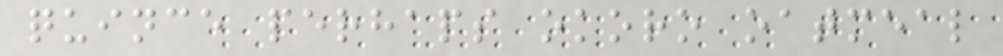quince perhaps okoro oatmeal
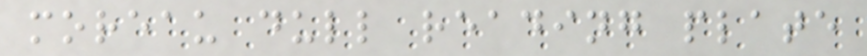moreau dull reading plate
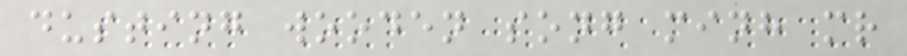dusting wooden song minh mr
